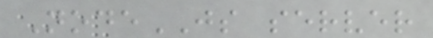NodeJS server
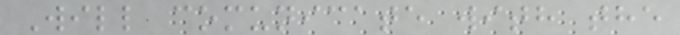Will comunicate with the
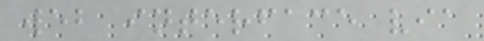web interface via
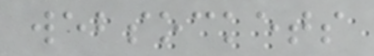websockets
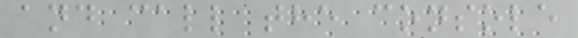and call the console
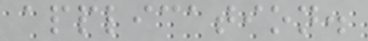application.
